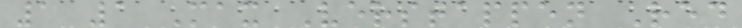1 1 Max Verstappen Red
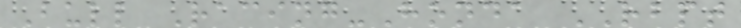Bull Racing-Honda RBPT
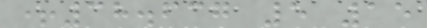+38.637 5 15
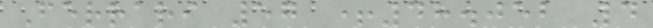Ferrari 57 +48.052 4
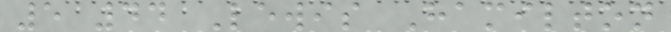5 44 Lewis Hamilton
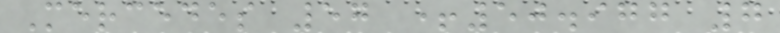Mercedes 57 +50.977 7
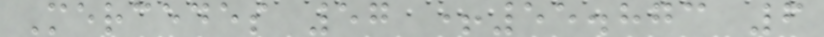Mercedes 57 +55.873 6
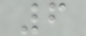6
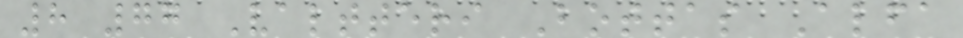8 77 Valtteri Bottas Alfa
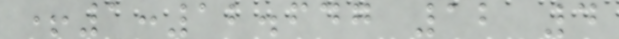+1:12.647 12 4
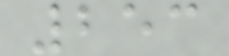253
